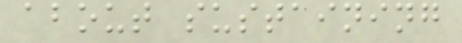about sustaining
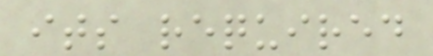its required
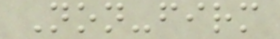Non-firm
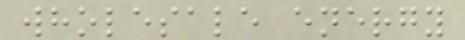wholesale energy
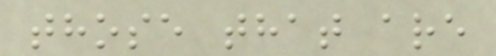those that are
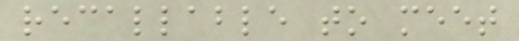recallable to meet
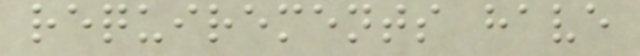requirements have
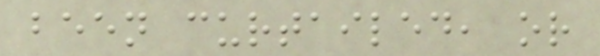been curtailed, or
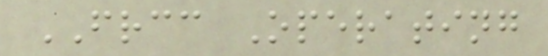FRCC Operating
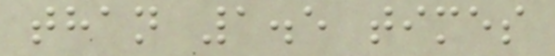than 1.5 times
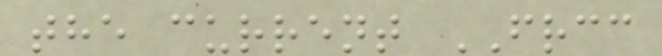the current FRCC
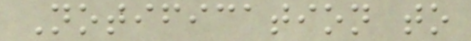Notification to
